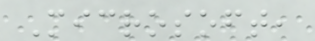Microsoft,
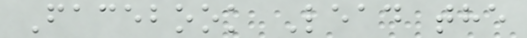Facebook Lead the
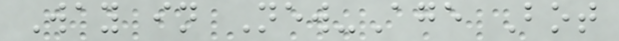Way in New-Age Bot
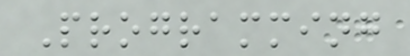Programming
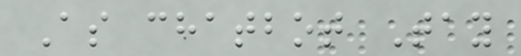As chatbot Tay
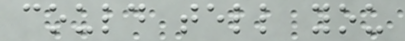could tell you
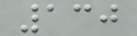130
